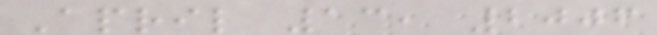April 13, 2006
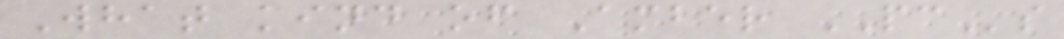What kind of Amber PCs
